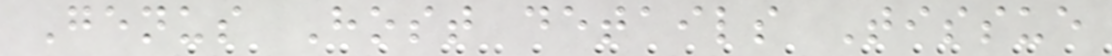Genus Host details Tissue
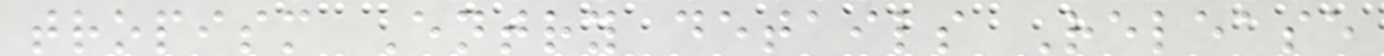tropism Entry details Release
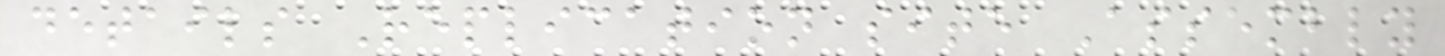details Replication site Assembly
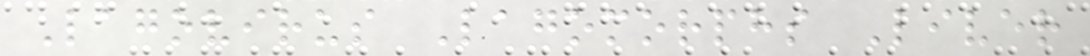Lagovirus Lagomorphs Liver
